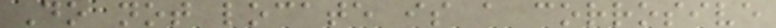Do not locate is a corrosive
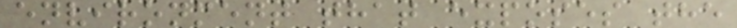environment that exposes the
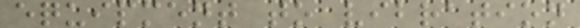equipment to vibration
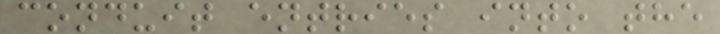conduit entries into the
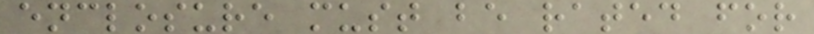enclosure must be rated for
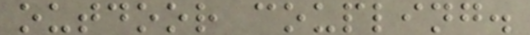outdoor coupling.
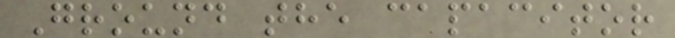Ground the capacitor
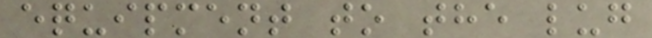equipment to the lug
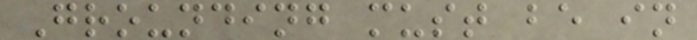Grounding must be in
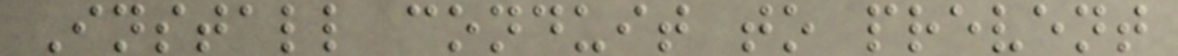Install conduit to prevent
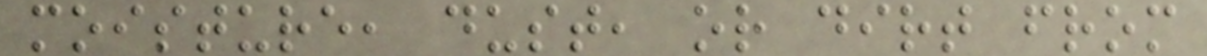moisture, dust, or dirt from
